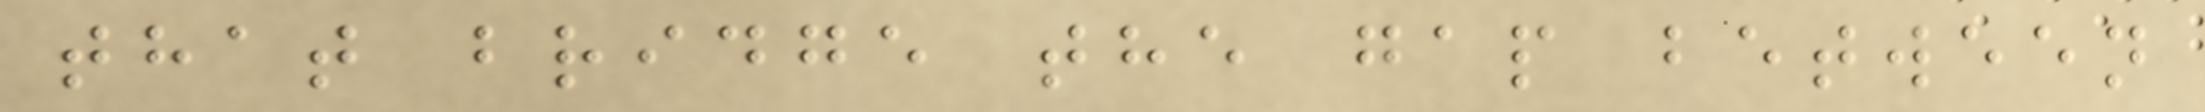that bridge the gap between
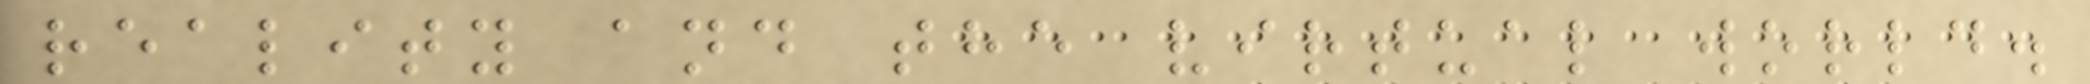reality and the virtual world.
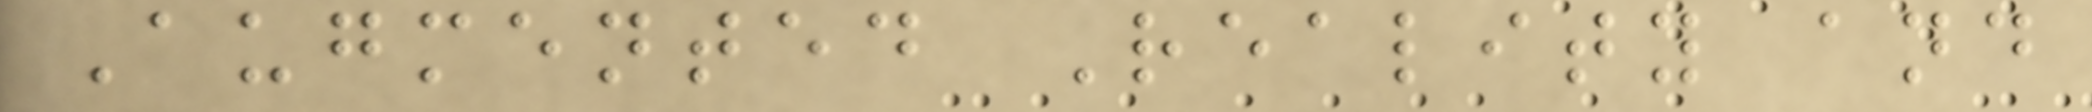Augmented Reality and
